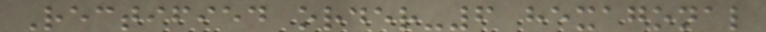Rectified order-6 hexagonal
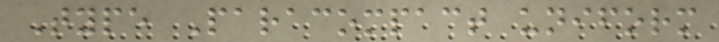Type Paracompact uniform
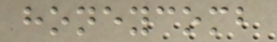honeycomb
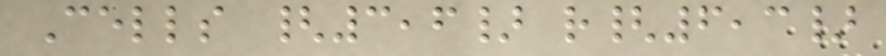Cells {3,6} r{6,3}
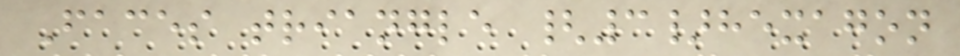Faces triangle {3}hexagon
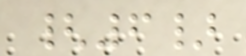{6}
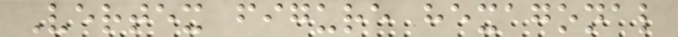Vertex figure hexagonal
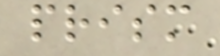prism
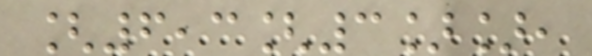[6,3[3]],
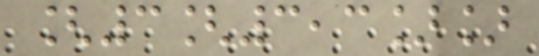[3[3,3]]
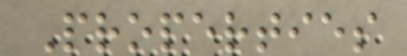Properties
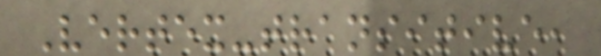Vertex-transitive,
